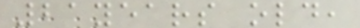21years old,
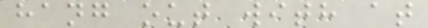hang out with at
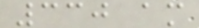330 am
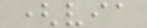(via
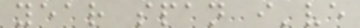year span i've
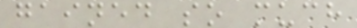gained so much
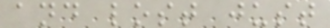and lost just
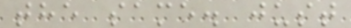the same. just
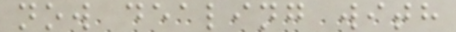now dealing with
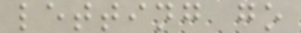letting go
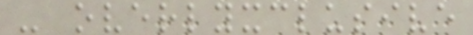- overlyxclusive
